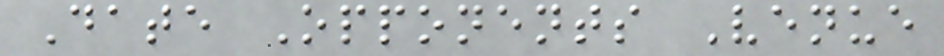Date Opponents Venue
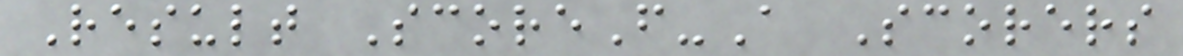Result ScoreF-A Scorers
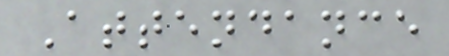Attendance
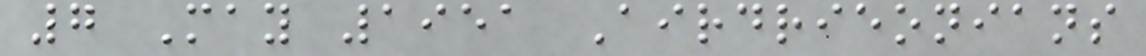7 May 1951 Airdrieonians
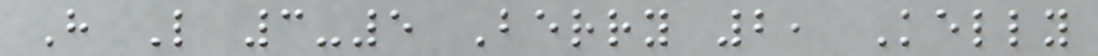H L 3-5 Berry 2, Kelly
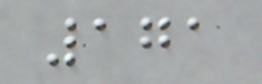171
